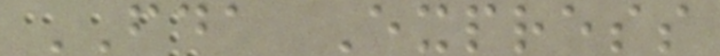FDA Express
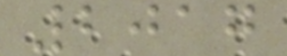2017
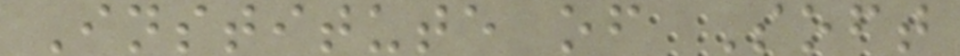Institute of Soft
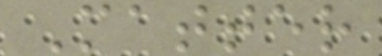Matter
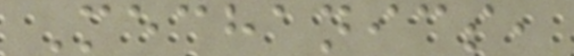Mechanics,
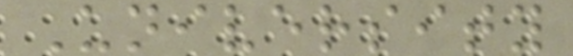University
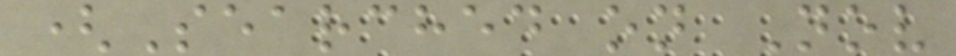(Searched on Nov
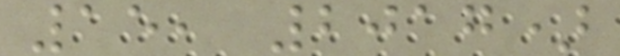15, 2017)
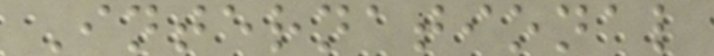International
